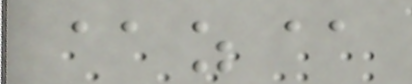@z@
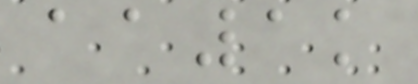aa1k
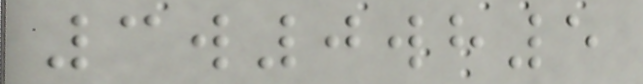3w0wh5
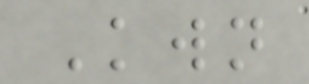Kwn
